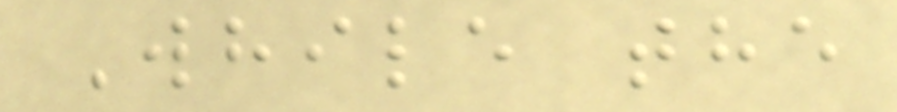While the
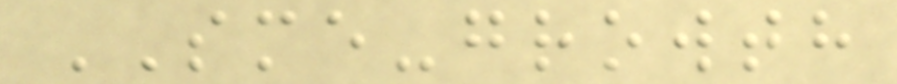SME-growth
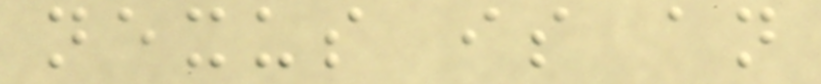nexus is an
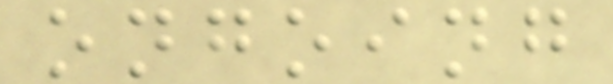ongoing
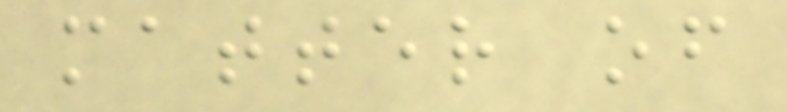matter of
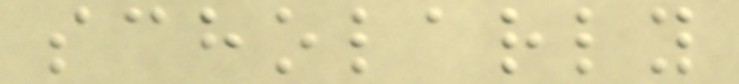scholarly
